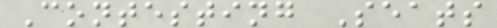Contesting Seats
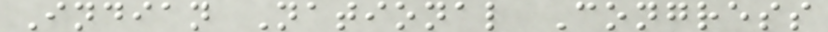Indian National Congress
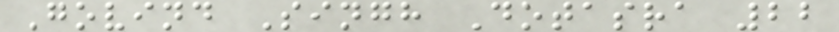Govind Singh Dotasra 22
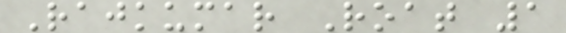Rajkumar Roat 1
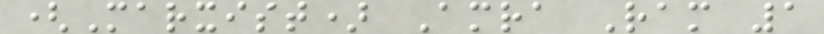(Marxist) Amra Ram 1
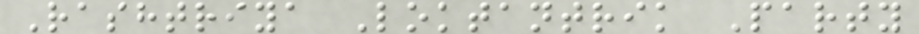Rashtriya Loktantrik Party
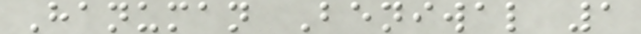Hanuman Beniwal 1
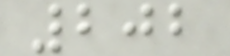202
